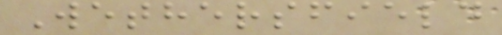Wethersfield
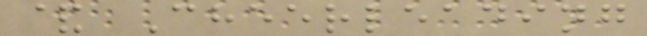& Cheerleading
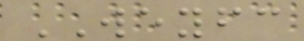WEYFC
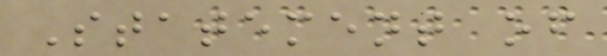Statement of
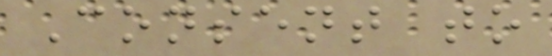Consent to
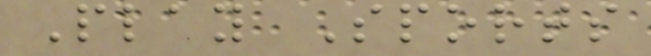Play Sports
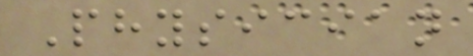Physician
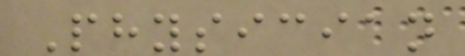Physician
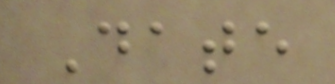Date
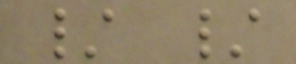/ /
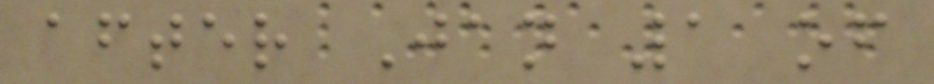after Jan 1 of
